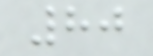80
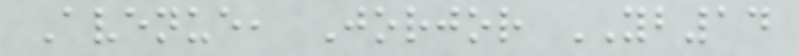Avenue, Jorjor YB14
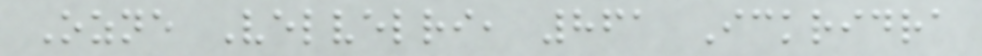Ozne Velvelri, 861 Ickridra
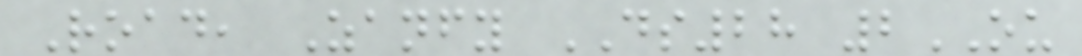Road, Zanfy DS28 2OU
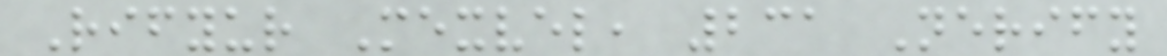Rifyur Mexvel, 231 Nerify
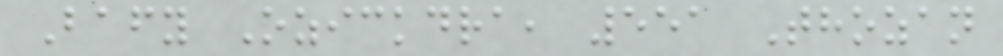Bafy Ozickdra, 551 Thozan
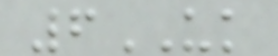6UK
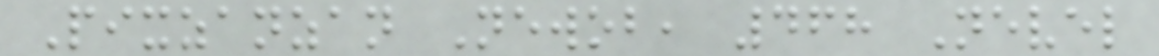Pixzanzan Newob, 468 Nevel
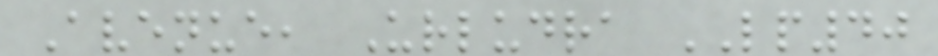Avenue, Urludra LP40
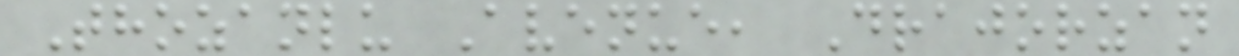Thozanlu Avenue, Drajorzan
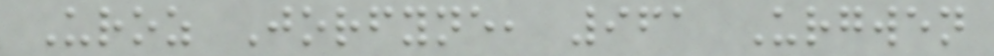Uroz Jorfyne, 961 Urgwen
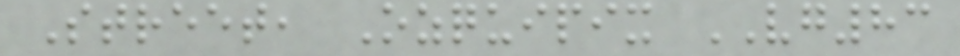Street, Ozquipix VG83
